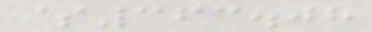$363.08
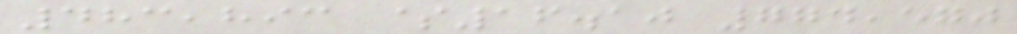483,893 $16.10 774,570
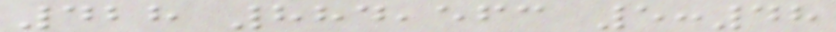428 884,563 5:48
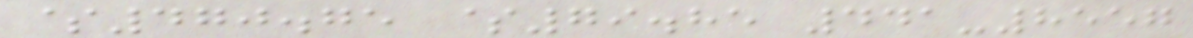$470.75 $79.85 441-8557
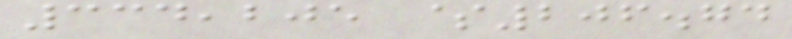334,205 $206.74
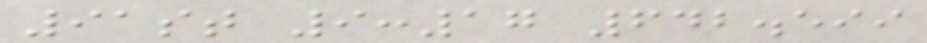91st 9:17 642.599
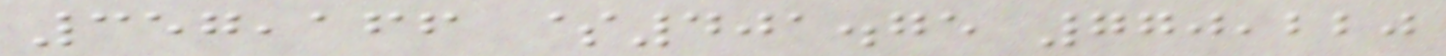357,166 $401.75 770,220
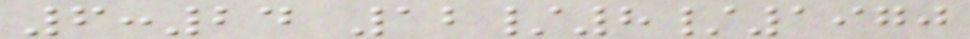6:24 12/8/1970
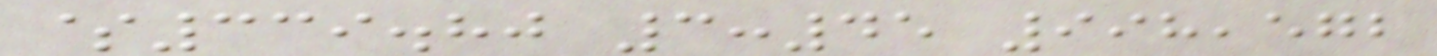$339.80 3:45 998,572
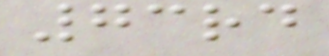73rd
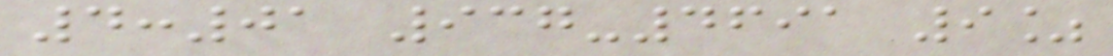4:01 937-4691 9%
